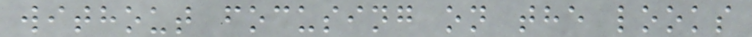without focusing on the looks
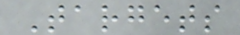Targets
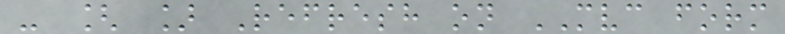- [ ] Refresh on MVC form
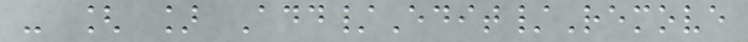- [ ] Add/Edit/Remove
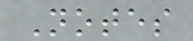Notes
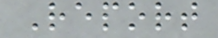Report
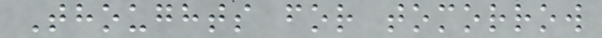Thoughts for tomorrow
